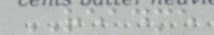README
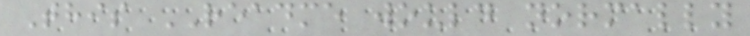This README would normally
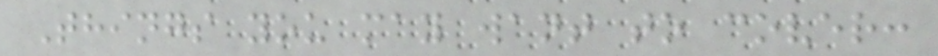Things you may want to cover:
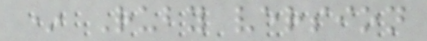* Ruby version
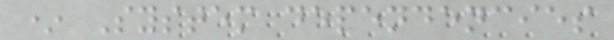* System dependencies
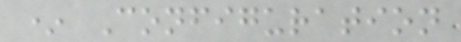* Configuration
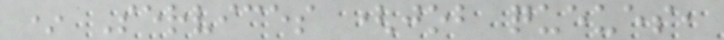* Services (job queues,
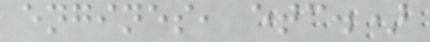engines, etc.)
